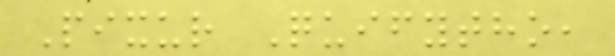Pixur Quifytho,
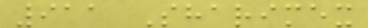911 Sharimex
